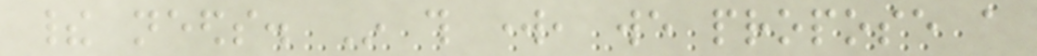their needs. In this work, we propose a
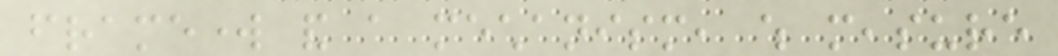framework and a mechanism, which measure
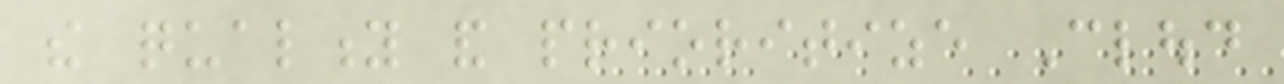the quality and prioritize Cloud
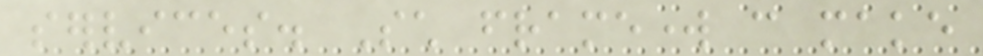services. Such framework can make
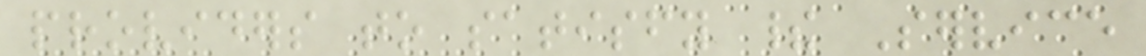providers to satisfy their Service
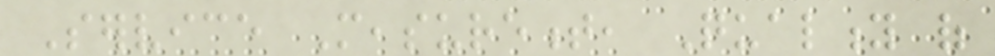Service Measurement, Quality of
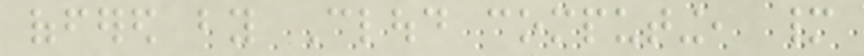offered by Cloud computing, many
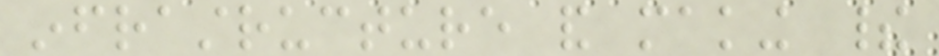infrastructure and making their
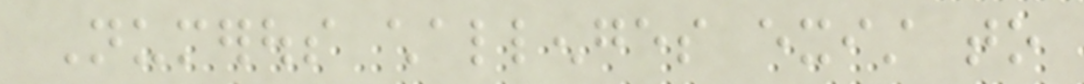Numerous challenges exist to
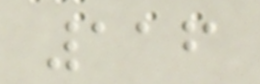116
